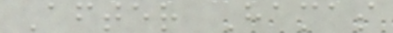After Hamas
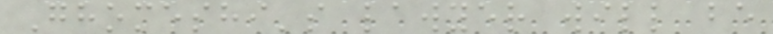Ghomeshi's lawyer will be
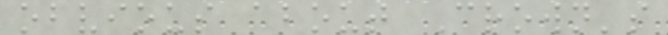obvious about Crown's
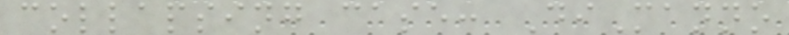collapsing case: DiManno
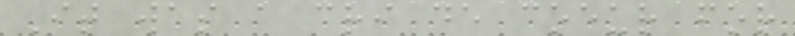It was a cri de coeur for
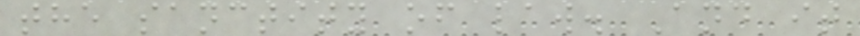the sanctity of law. And it
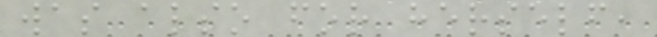was also for herself,
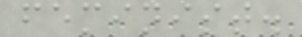feminist.
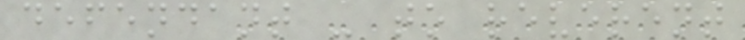defendant - to reverent
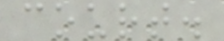court.
